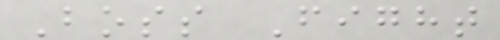Boss Fight
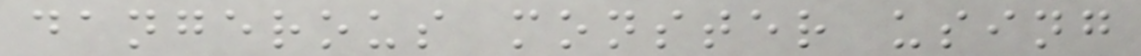dangerous monster using
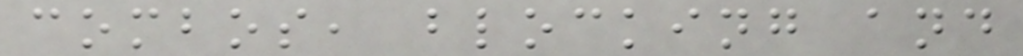combos, blocking and
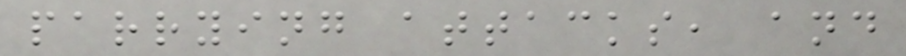parrying attacks, and
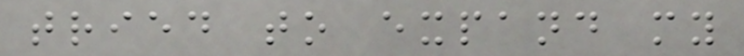tried to expand my
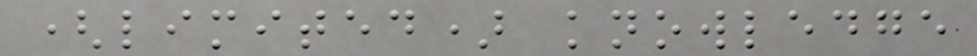(limited) knowledge
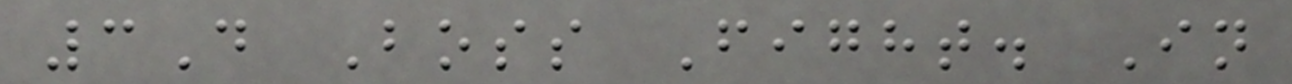3D Boss Fight. In
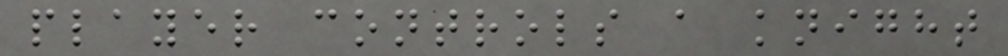player controls a knight
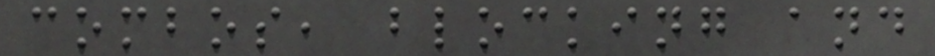combos, blocking and
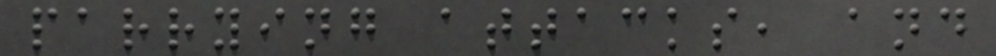parrying attacks, and
